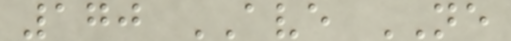170 AVE NE
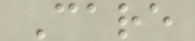Care
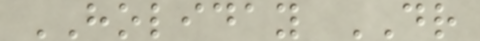HOLIDAY DR
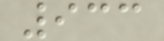933
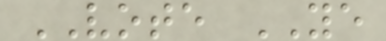VOTE YE
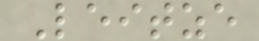Leitze
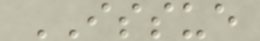ISSUE
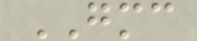GMC
